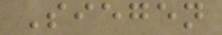Siegen
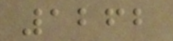1262
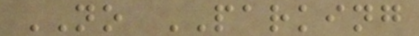NO PARKING
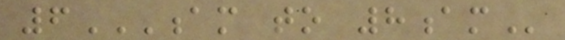6AM TO 8AM
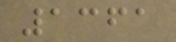1361
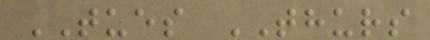TUES THURS
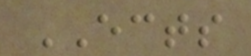ECTS
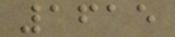1615
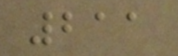211
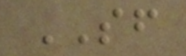SF
